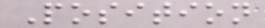Position
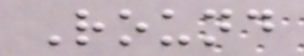Round
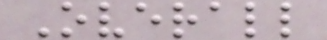Overall
